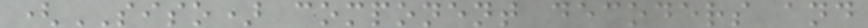(SISO) component decoders and
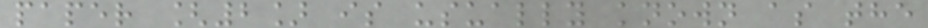paper [2] is usually known as the
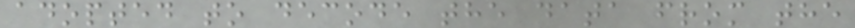adopted to decode the data from the
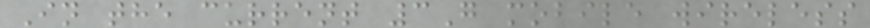In the current 3G mobile wireless
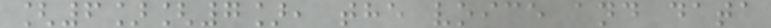[6][7], the voice and data
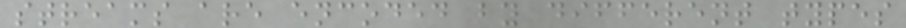streams are encoded by different types
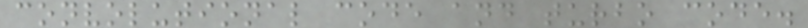convolutional code and turbo code.
